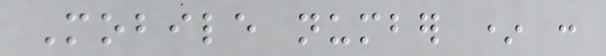Mobile number * :
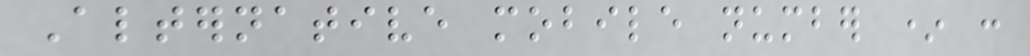Alternative mobile number * :
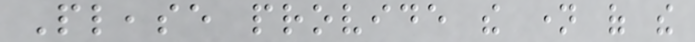Please provide the name of the
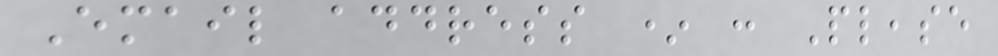Email address * : Please
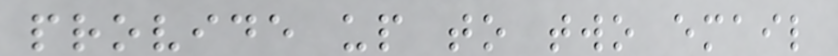provide up to two email
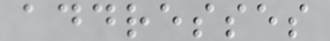addresses
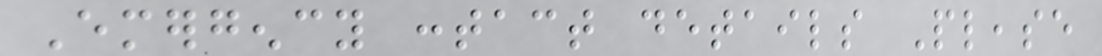Emergency contact details Please
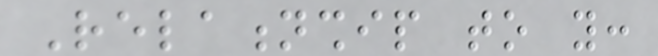Relationship to you:
